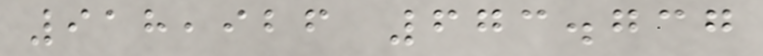918,926 673.737
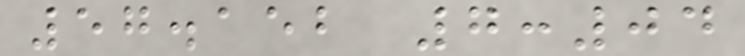57.152 7:04
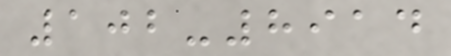102-8914
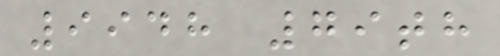9948 79th
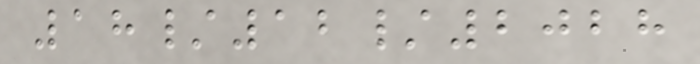18/12/2028
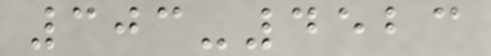303-4523
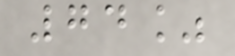74%
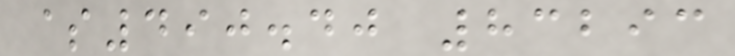$490.40 83293
